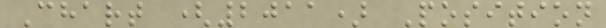Chart (2011) Position
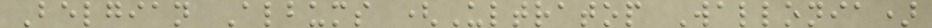Belgian Albums (Ultratop Wallonia)
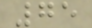75
